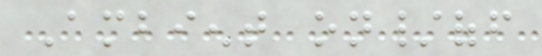Ambient on/off
